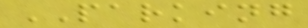PARKING
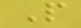P
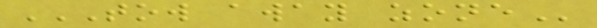TOW AWAY ZONE
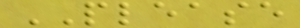PLEASE
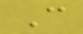C
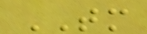TM
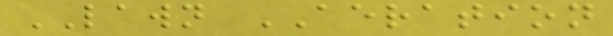LAWN AERATION
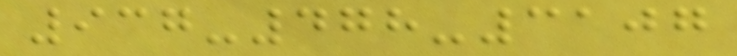937-478-3107
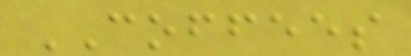COFFEES
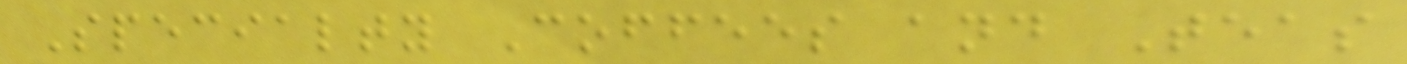Specialty Coffees and Teas
